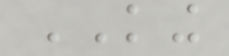KING
